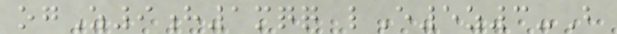ogZ9h1mqq lE5z3-B
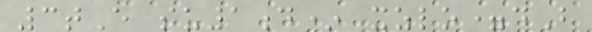3tE su1d* xzlo=dB
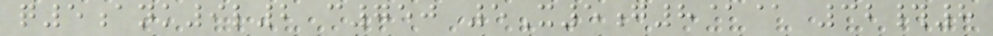q5ank9l2 c750 5X5g8@@ 32#8
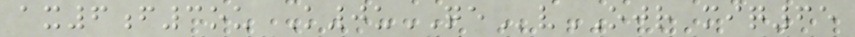ax6f3ou K0uQEvOJR miq65
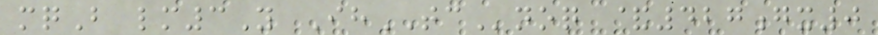mqB lm3Y IhTCnoq &427gx0
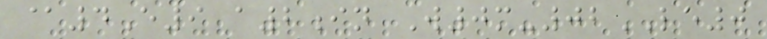@4E9 a2in W0m-02LE0
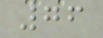76
